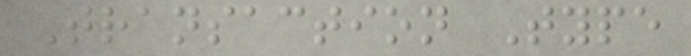Transaction Type
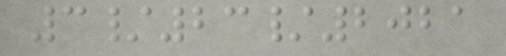3/23/2021
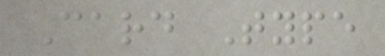Card Type
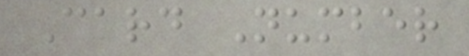Card Number
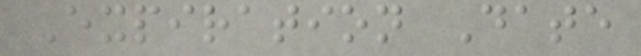Expiration Date
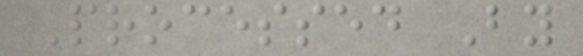Processed By
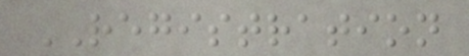REGISTRATION
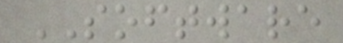SOFTWARE
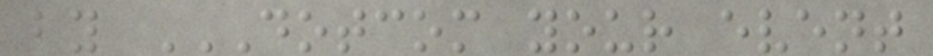by DOTCOM YOUR EVENT
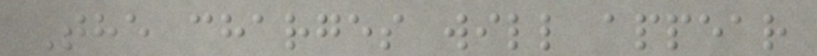The charges will appear
